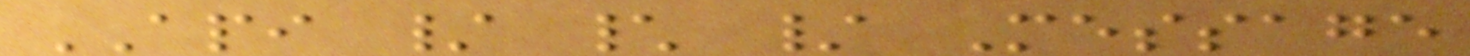API / \ / Message
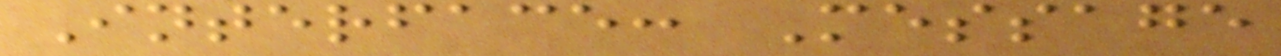Interface: Message
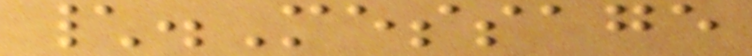\.Message
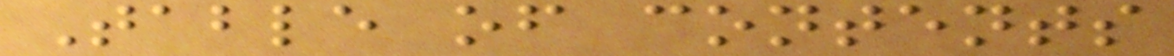Table of contents
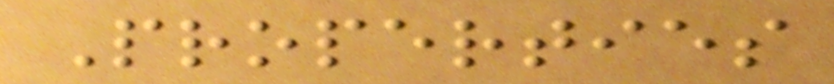Properties
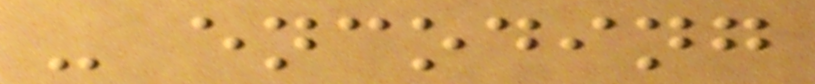- encoding
